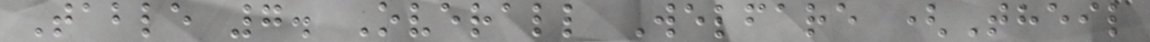Table 7. Overall Welfare (Theil
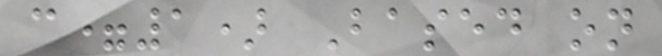c=1) Based on
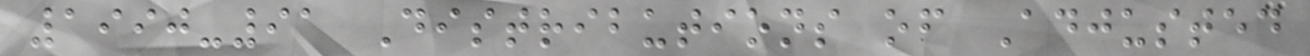1990-91 Distributions of Adjusted
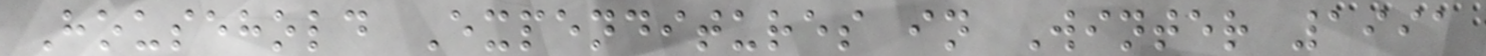Household Expenditures in Winter 1991
